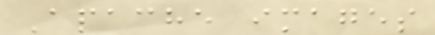Apache images
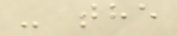- the
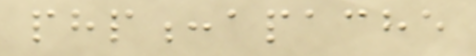php:apache
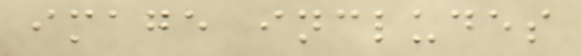image includes
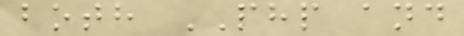both PHP and
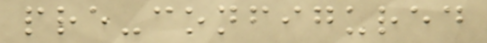pre-configured
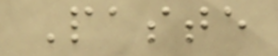Paste
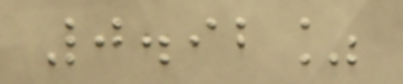0.92%
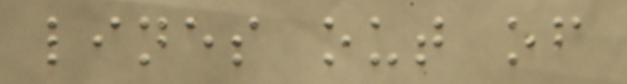lines out of
